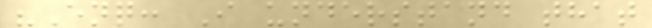"Enq: I understand that
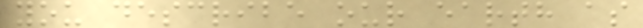you describe our earth as
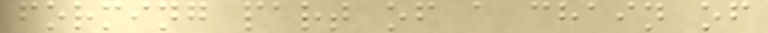forming part of a chain of
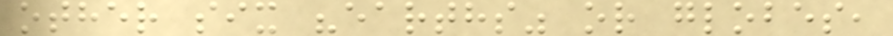other six "earths" or globes,
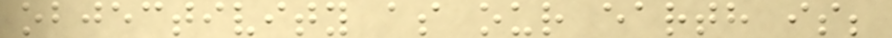objectivity as our earth is;
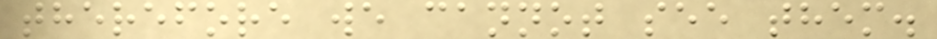therefore we cannot see them.
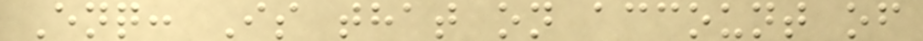Enq: Is that on account of
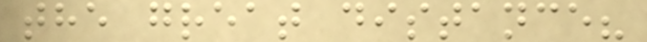the great distance?
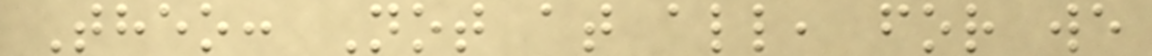Theo: Not at all, for we
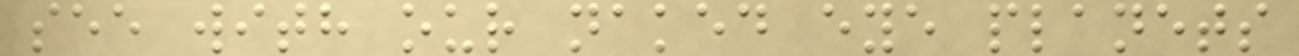see with our naked eye planets
